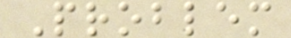Problem
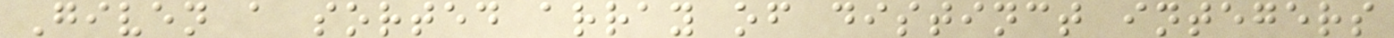Given a sorted array of distinct integers
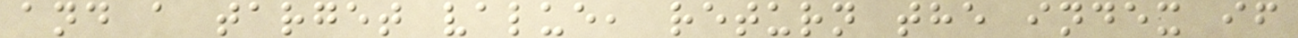and a target value, return the index if
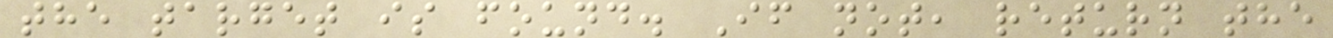the target is found. If not, return the
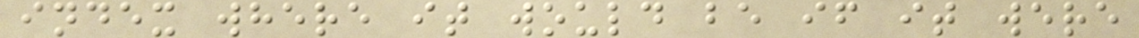index where it would be if it were
